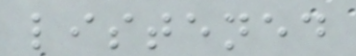listened
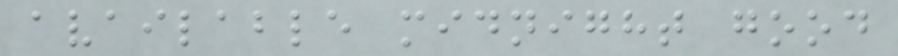available midnight good
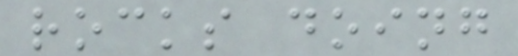rocks doing
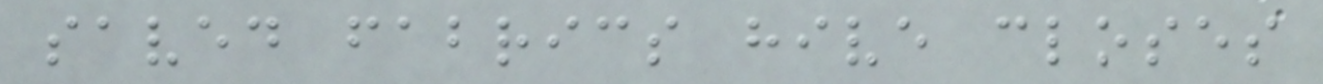saved fabrics hive closes
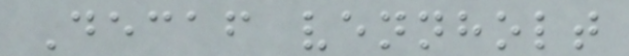Decaf vennholt
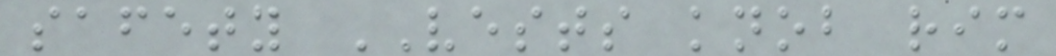safety VESTS knob rim
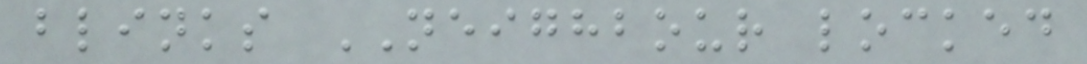blinks NEIGHBOUR locked
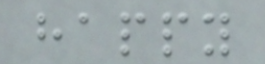happy
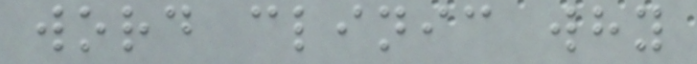word clinic why
